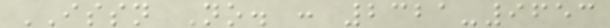ISSN No. : 2321-9653
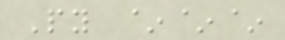Py ~~~
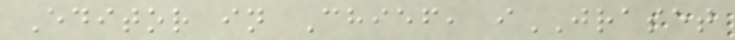Editor in Chief, iJRASET
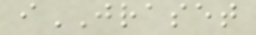iJRASET
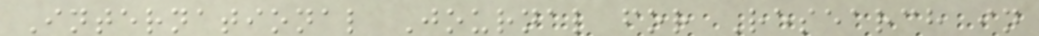International Journal for Research in
